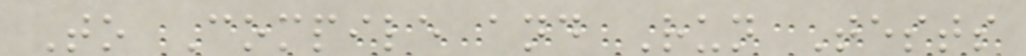To Compile and Run Tests
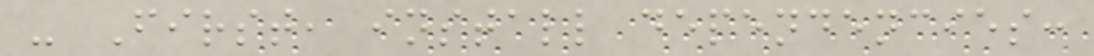- First, install dependencies:
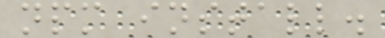npm install.
